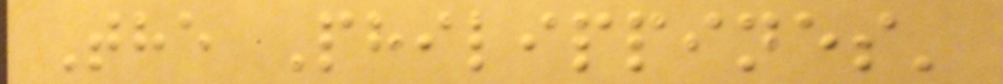The Philippines'
